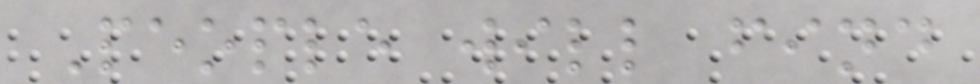People will find
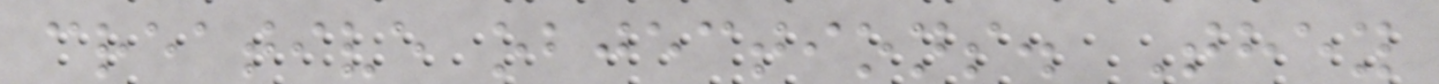creative objections. They
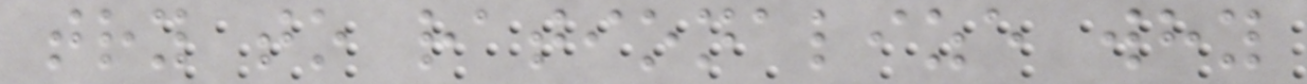try to rationalize why
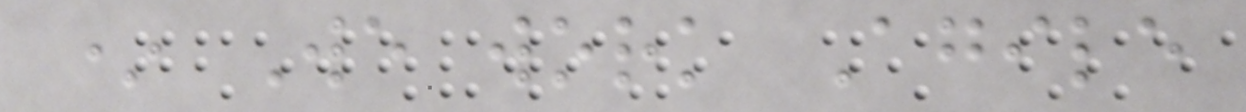* We work Agile
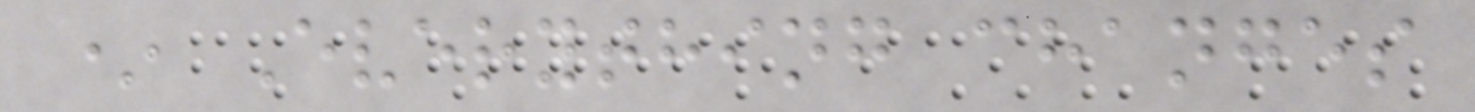* Everything changes
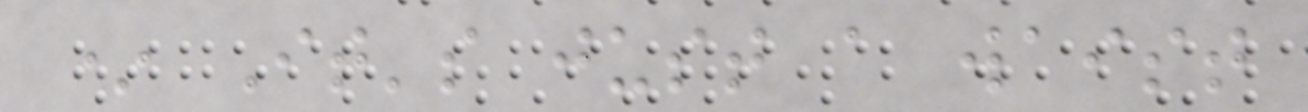* It's just a waist
